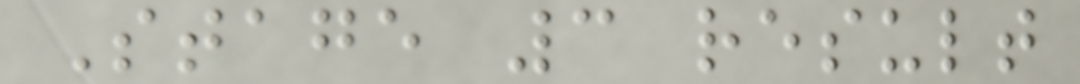Stage 3 result
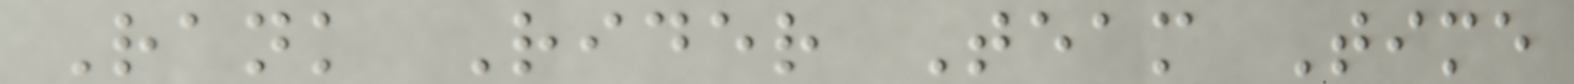Rank Rider Team Time
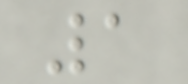1
